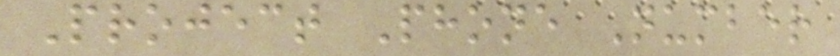Project Phone Number
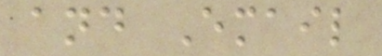and Email
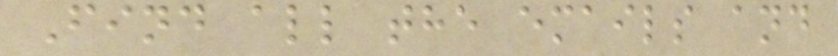Find all the emails and
